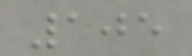105
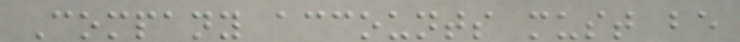Company accounts must be
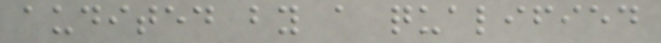audited by a qualified
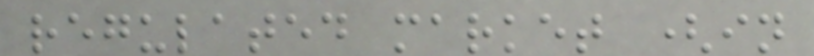regulated market (in
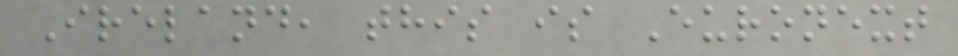Ireland, this is Euronext
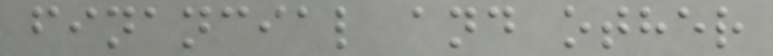financial and other
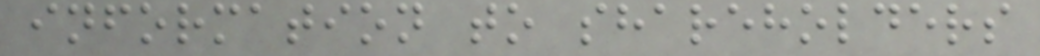information to shareholders
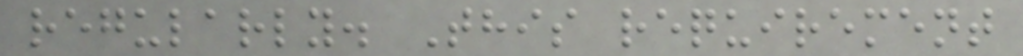regularly. This requirement
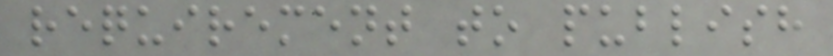requirement to publish
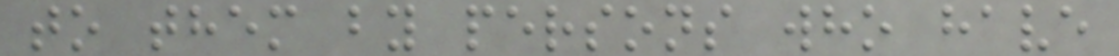to them by persons who have
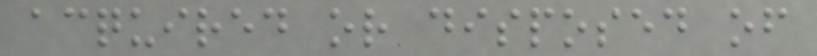acquired or disposed of
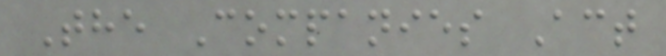The Companies Act
